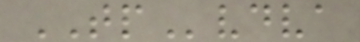TPvdva
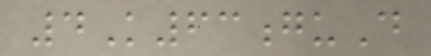4K63guD
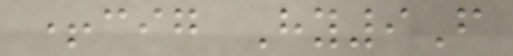+cig Hy9F
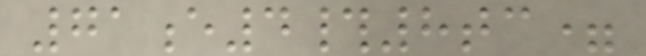71e4#8tc=
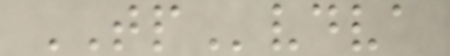TPvdva
